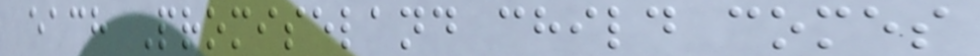each Promiseland child comes
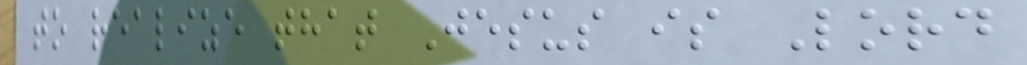to realize that Jesus is Lord
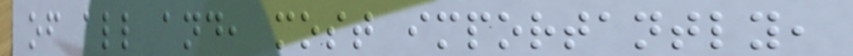of all and, most importantly,
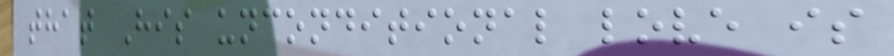that His unconditional love is
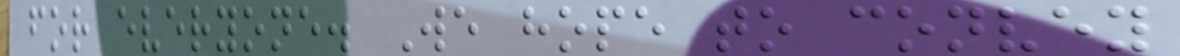for everyone. We hope to convey
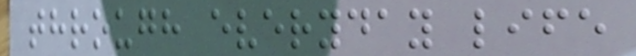through everyday life
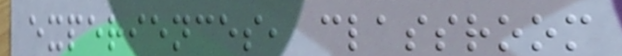experiences, classroom
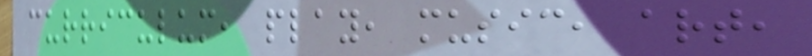curriculum, play, music, art,
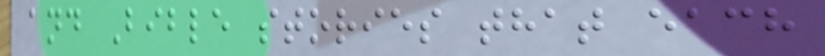and Bible stories that each
